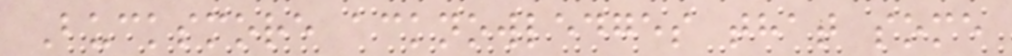Bucksmore acknowledges that some
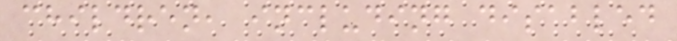children, including disabled
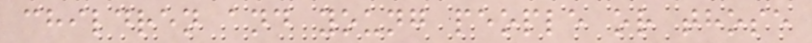children and young people or those
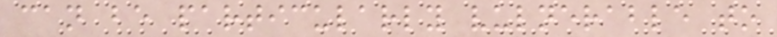can be particularly vulnerable to
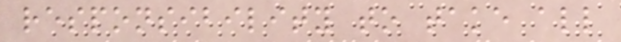responsibility to take all
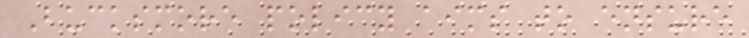Bucksmore policy aims to ensure
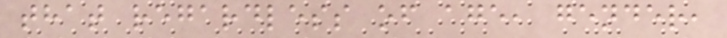that regardless of age, gender,
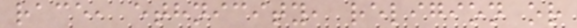race, ethnicity, religion or
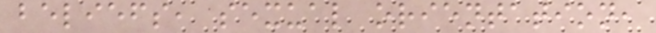beliefs, sexual orientation,
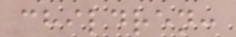children:
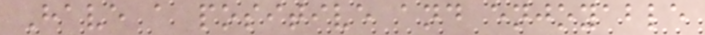Have a positive and enjoyable
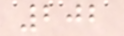202
